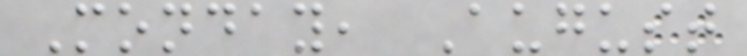Monday, August
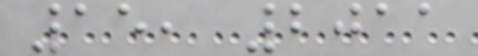15, 2011
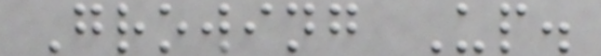Growing Up.
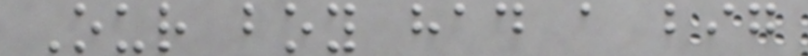Our boy had a big
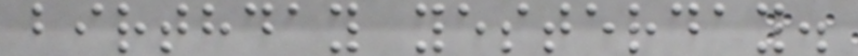birthday yesterday.
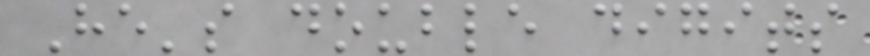He's double digits
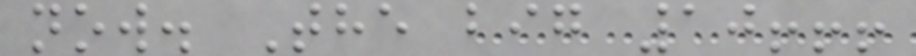now. The big 10!!!
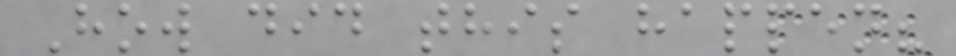How did this happen?
